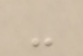-
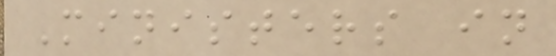Ministers in
